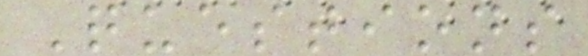Questions
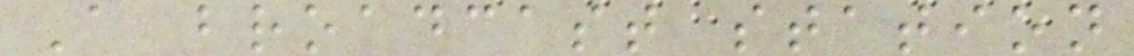A broadcast station
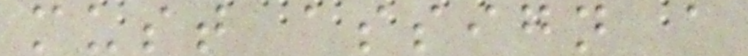must assign a
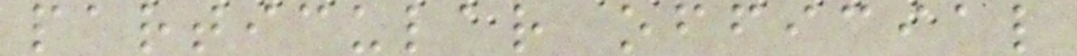particular official
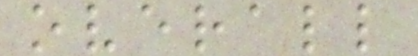overall
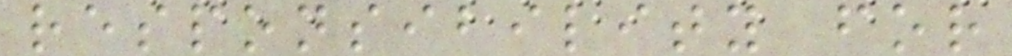responsibility for
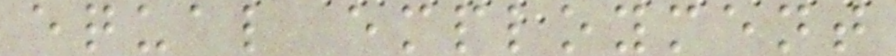equal employment
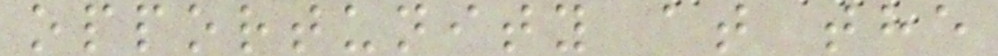opportunity at the
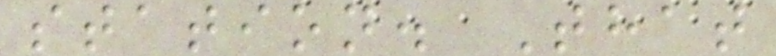station. That
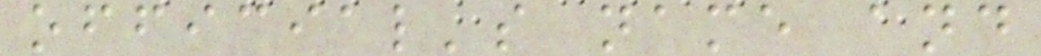official's name and
